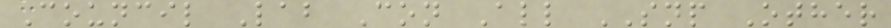Council Lab Con All SNP Other
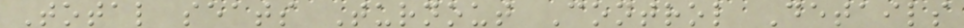Total seats Turnout Control Details
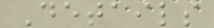Details
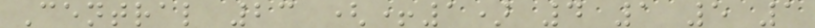Central 23 (+1) 4 1 5 1
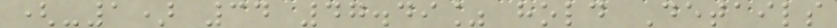(-1) 34 47.49% hold Details
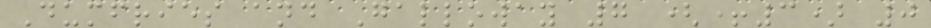Dumfries and Galloway 7 (+3) 0
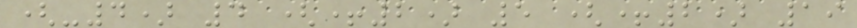(-4) 4 (+2) 5 (+2) 19
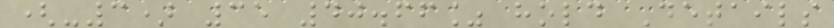(-3) 35 40.66% hold Details
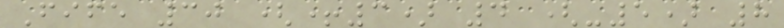Fife 30 (+3) 4 (-5) 8
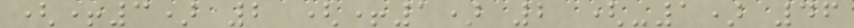(+3) 2 (+1) 2 (-1) 46
